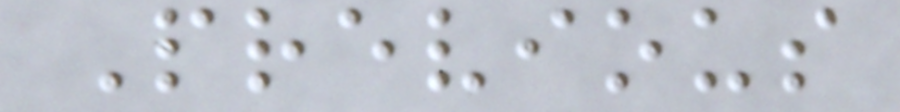Previous
